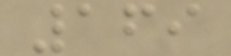169
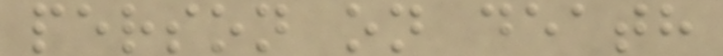person on death
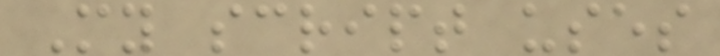My script uses
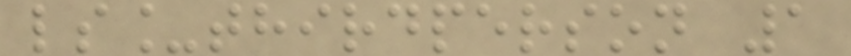ls_thirdperson 1
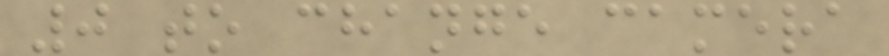0 to change camera
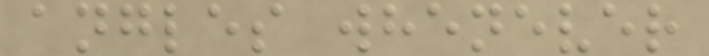angles whenever
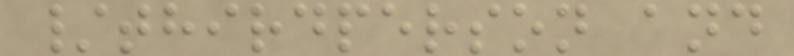/thirdperson and
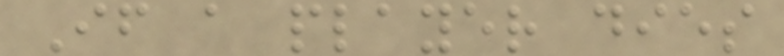If a player dies
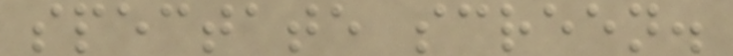spectate screen.
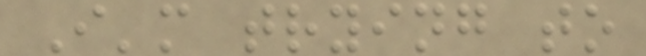I'm trying to
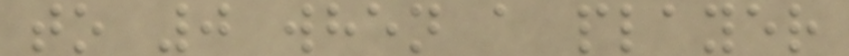to 0 when a player
